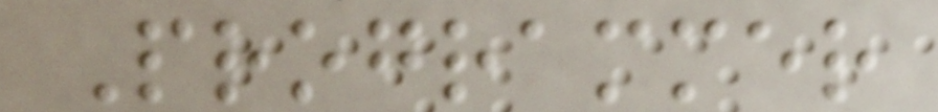Programmer
